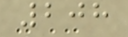208
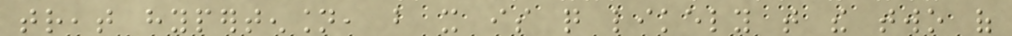treat hypertension, but it is quite likely that the two of
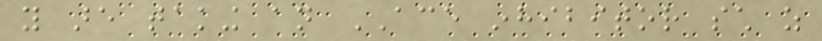you are taking an ACE inhibitor such as
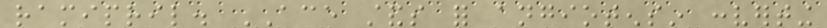ramipril. ACE stands for angiotensin converting
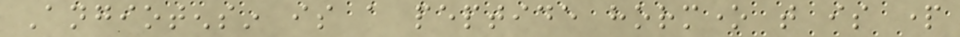Angiotensin is a peptide hormone that is part
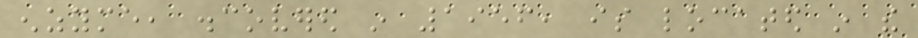enzyme, discovered in 1956, is located in the
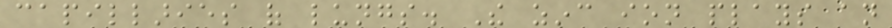capillaries of lungs. The zinc ion plays an
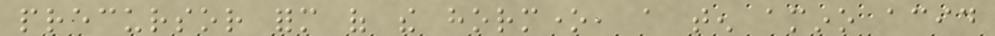precursor form of the hormone, a ten amino acid
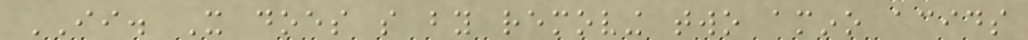II. It does so by removing two amino acids
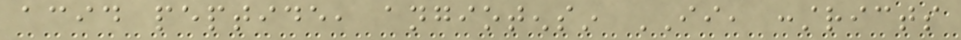acid peptide, angiotensin II, constricts
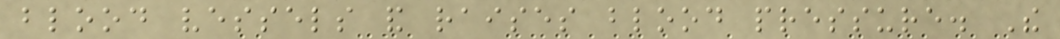blood vessels and raises blood pressure. The
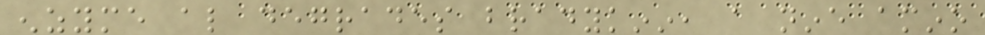enzyme also degrades bradykinin, a nine amino
